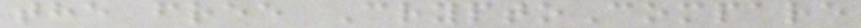the free CryptoCompare
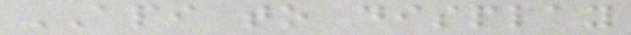API to display
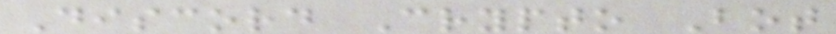Discord Crypto Bot
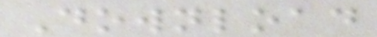Download
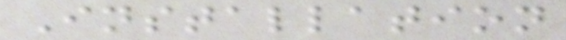Installation
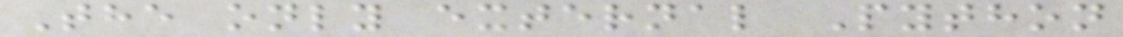The only external Python
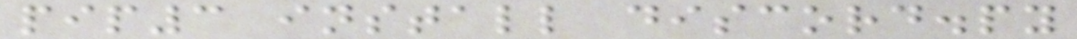pip3 install discord.py
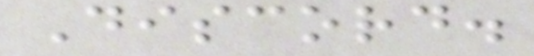Discord.
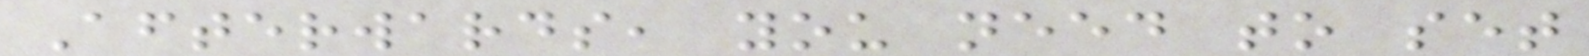Afterwards, you need to set
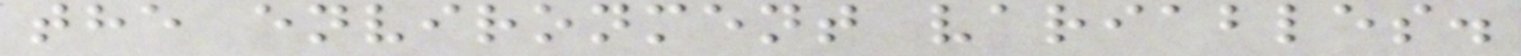the environment variables.
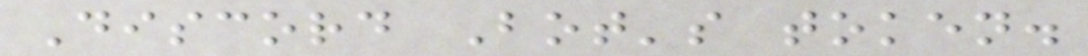Discord Bot's token.
